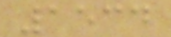1534
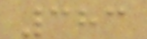383
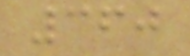360
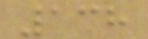138
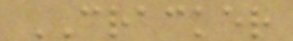CRACKER
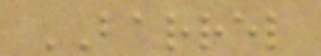BARREL
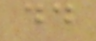dd
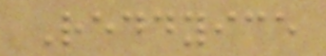Reddyice
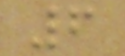6
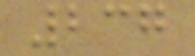237
